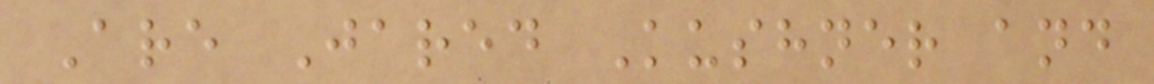Are Jared Kushner and
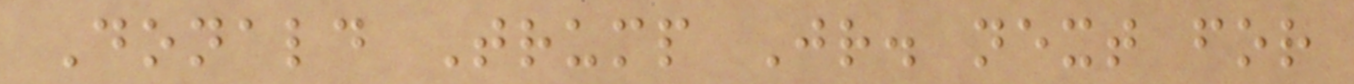Donald Trump Jr. next for
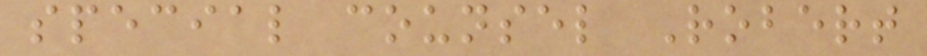special counsel Robert
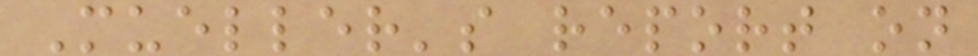Mueller's report on
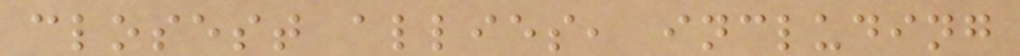closest allies, including
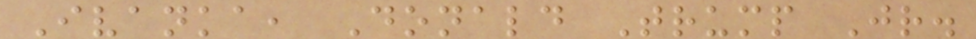Ivanka, Donald Trump Jr.
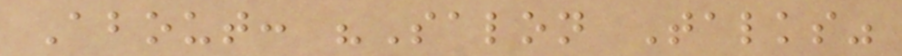About: "Salon Talks"
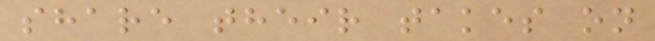share their takes on
